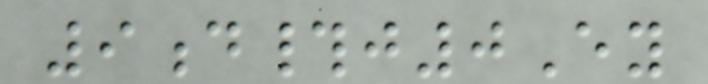9d#j0Ey
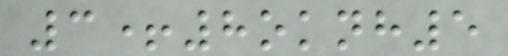3+8oknh5
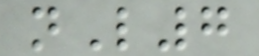nL7
